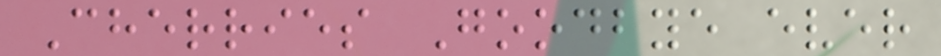Cherries Goodbye ever
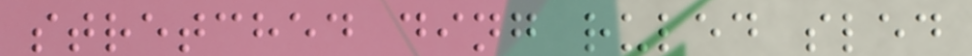stretched ding ruled sled
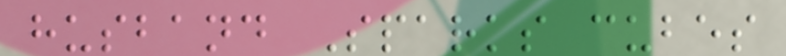husband Sparks cubes
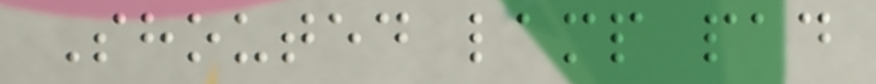Shouted lamp pad
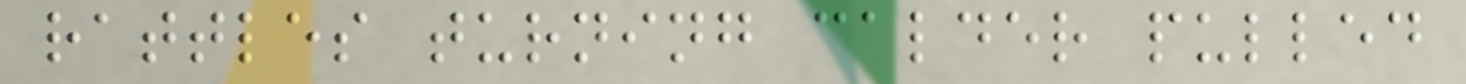rattles turning calder pulled
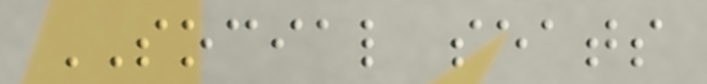SOCIAL seats
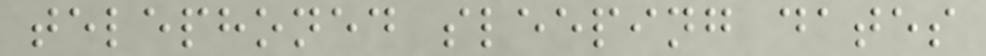telephoned sleeping dates
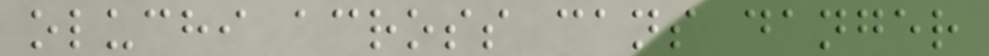oluchi across cans danger
